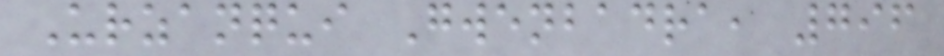Urzanqui Gwenbadra, 796
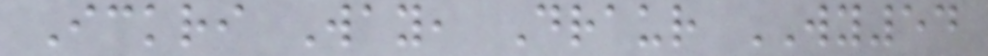Ickri Way, Draur WY54
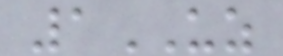1UZ
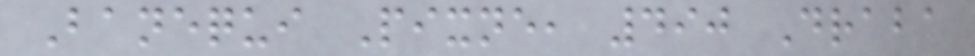Banequi Pixne, 490 Draba
